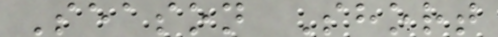Season Short
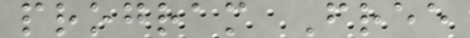program Free
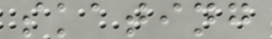skating
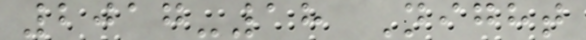2017-18 Night
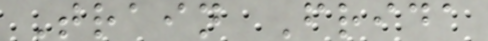Train Frida
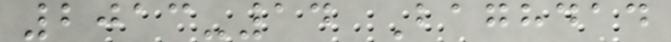2013-14 Baghdad
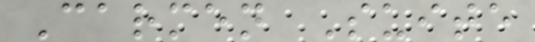Carmen Suite
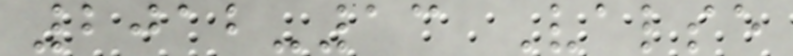2012-13 Valse
